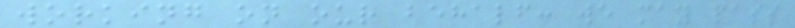working on our behalf: we may pass
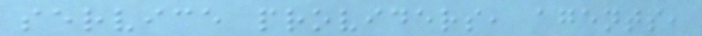service providers, agents,
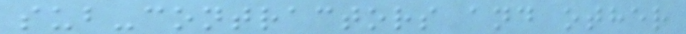sub-contractors and other
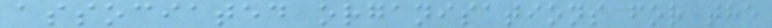associated organisations for the
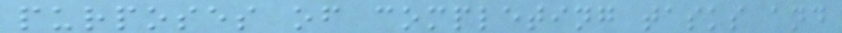purposes of completing tasks and
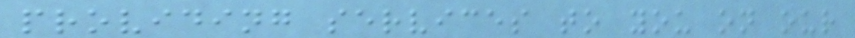providing services to you on our
